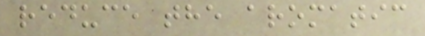reduce the aromatic
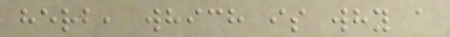herb, which is why a
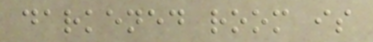darkened room is
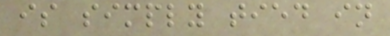is simply tied in
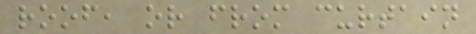roof, or from curtain
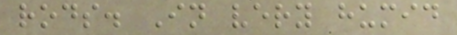rods. In very humid
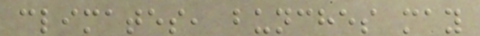climates, bunches may
